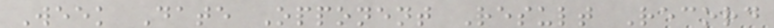Week Date Opponent Result Record
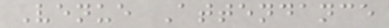Venue Attendance
